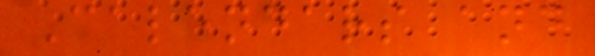Calendars and
